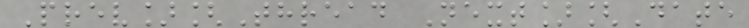Prev][Thread Next][Date
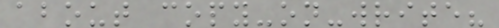about copy-on-write?
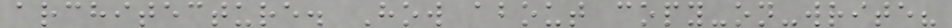architecture. How about copy-on-write?
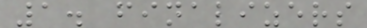1. finalizers
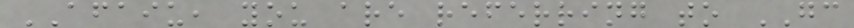AFAIU, you are referring to GC
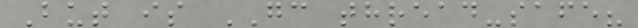But is GC thread-safe?
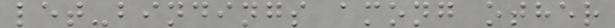let-bindings among other
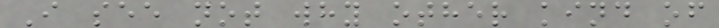I see not why other kind of
